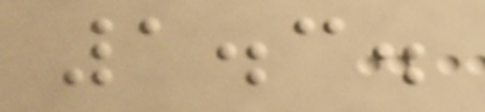1.3.
